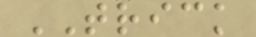TRICK
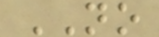NO
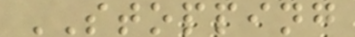STOPPING
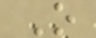O
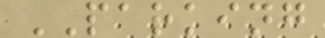PARKING
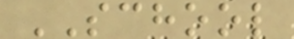SCHOOL
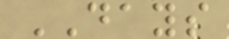DAYS
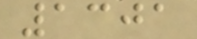1301
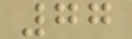77
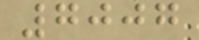7007
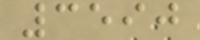3590
